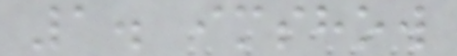1. imshow
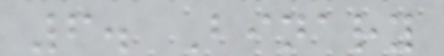6. Binary
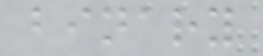binary
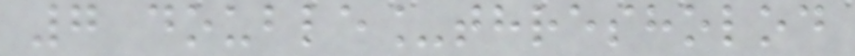7 double_thresholod
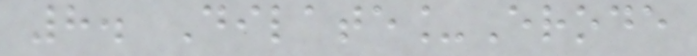8. Dilate_Erode
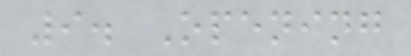9. Opening
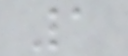1
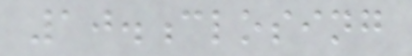10.closing
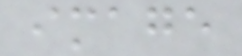image
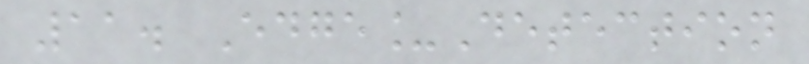11. Edge_Detection
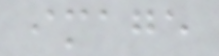image
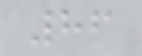86
